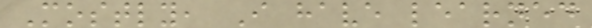Mostly, I have learned
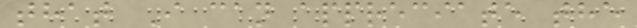that I can appreciate the
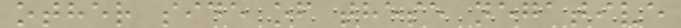other side of these negative
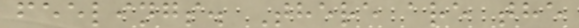feelings. There are the
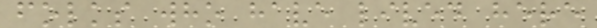folks who have lived here
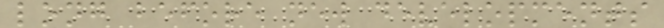long before new developments
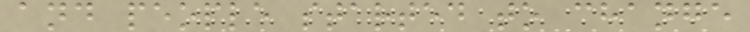and people started to change
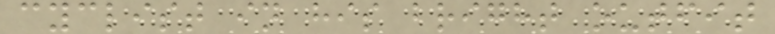cyclist in his bright outfit
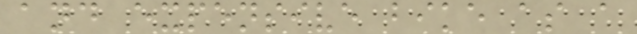and expensive bike as a
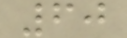60
